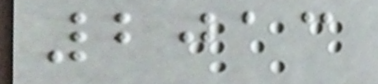2013
